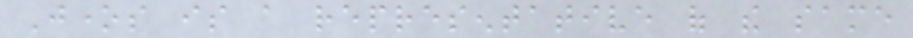Jones is a representative of the same
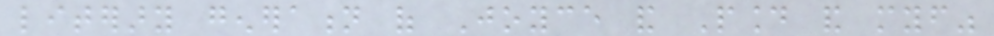literary generation of Joyce and Pound and myself"
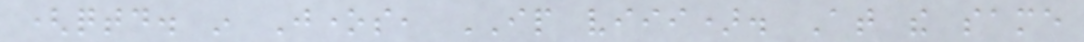(qtd. in Jones, IP viii). At the same
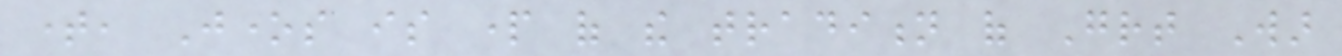time, Jones is part of the tradition of Great War
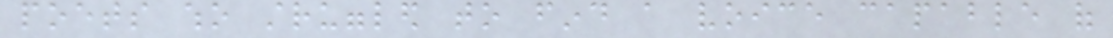poets who struggled to find a voice capable of
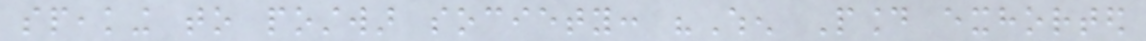speaking to postwar society: "When Pound exhorted
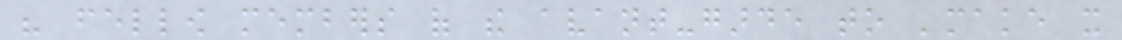his fellow members of the avant-garde to 'make it
